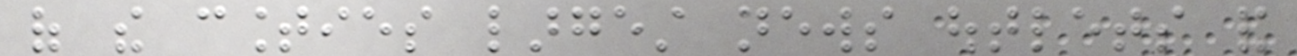of the counties largest news outlets and
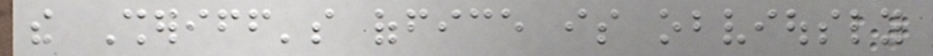the Sheriff's office is obviously
